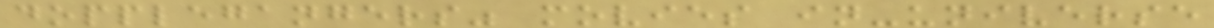dopplegangers" movies in-universe
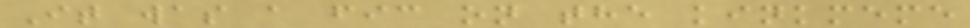It was a fic on the kinkmeme
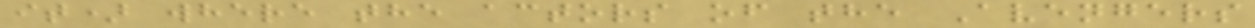it) where the actors of the Avengers
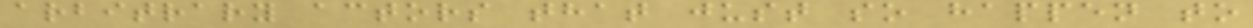arbitrary actors that just so happen to
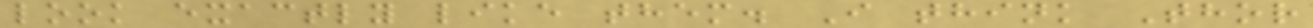look exactly like them. I think Thor
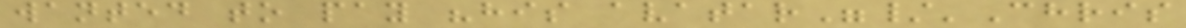wanted to pay "his avatar"/'Chris
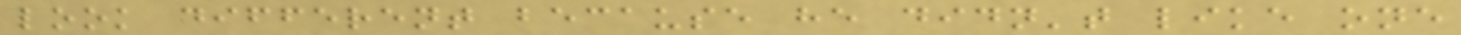look different because he didn't like one
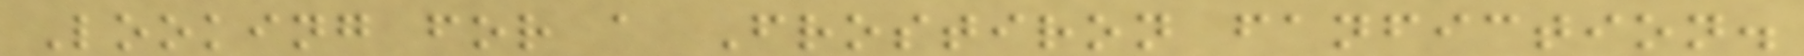Looking for a Frostiron fanfiction.
